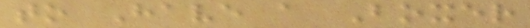to Have a Boxer
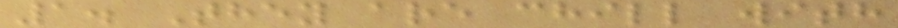1. They are chill with
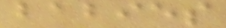babies
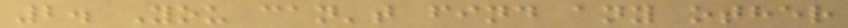2. You can't find any other
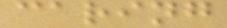caring
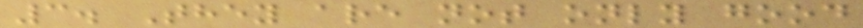3. They are not only good
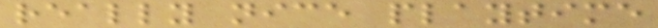really nice playtime
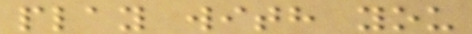play with you
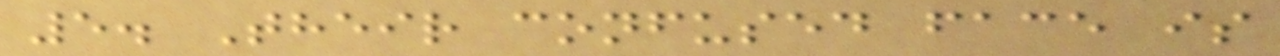5. Their confused face is
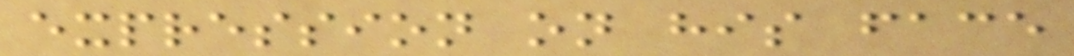expression on his face
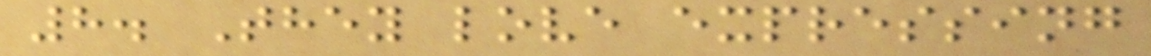8. They love expressing
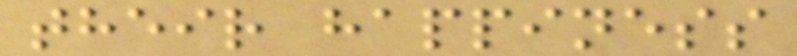their happiness
